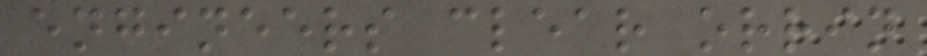engineers clear orrin
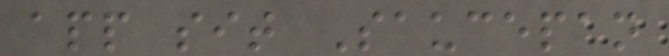app sit Saucepan
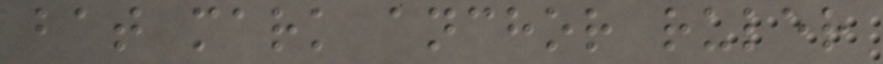bat mark anchor ruler
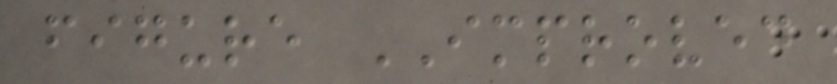figure IMPROVED
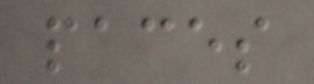paces
